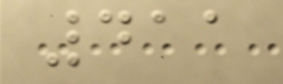411
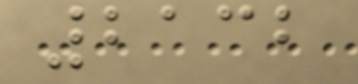2132
